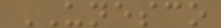UNESCO
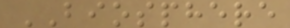BIOSPHERE
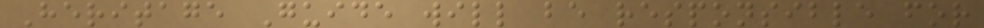Heritage Guide will be responsible for
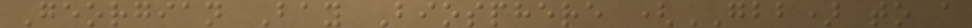Georgian Bay Biosphere (GBB) to a
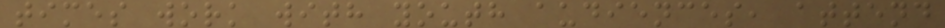times work with youth audiences, attend
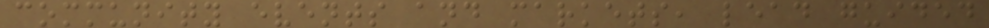community events and markets, lead guided
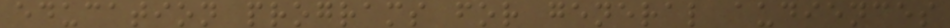education programs for general audiences
